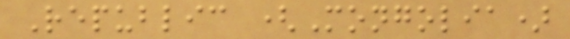Republic (Mongolia)
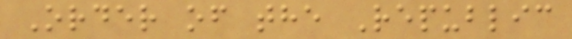Order of the Republic
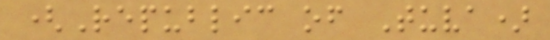(Republic of Tuva)
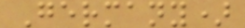Germany)
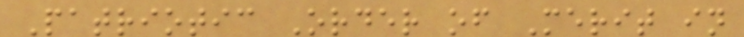Patriotic Order of Merit in
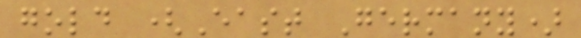gold (East Germany)
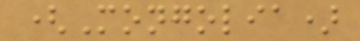(Mongolia)
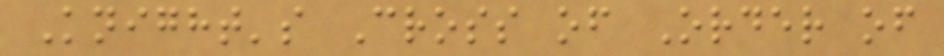Knight's Cross of Order of
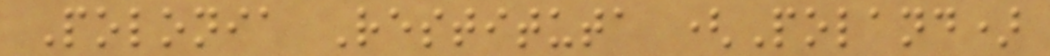Polonia Restituta (Poland)
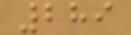289
